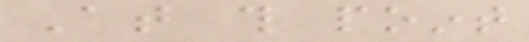At this point
